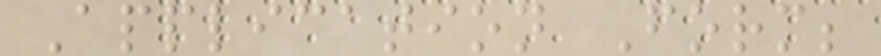Application Form;
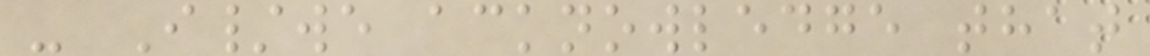- I/we acknowledge that
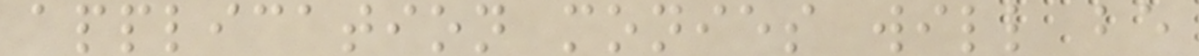application monies will be
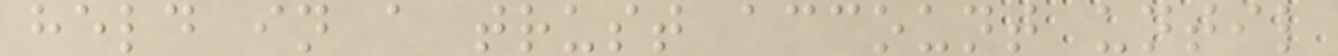held in a trust account until
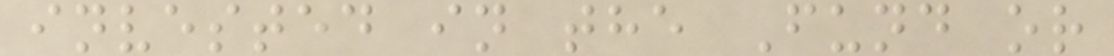invested in the Fund or
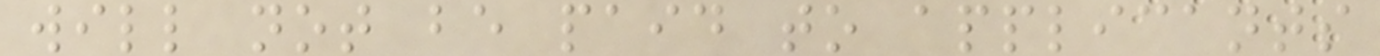will not be paid to applicants
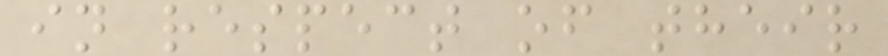in respect of their
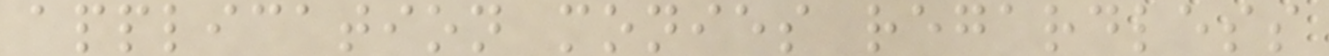application monies regardless
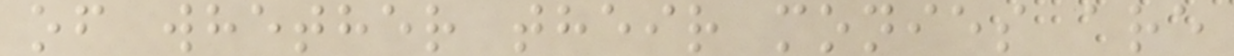of whether their monies are
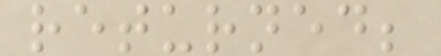returned;
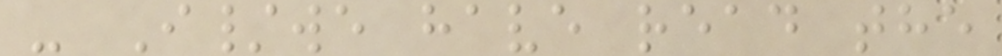- I/we have read the
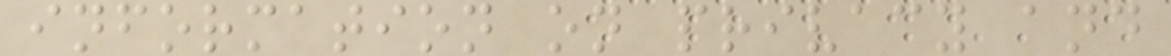information on privacy and
